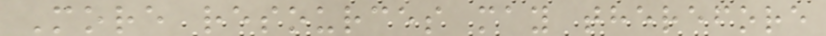More resources may therefore
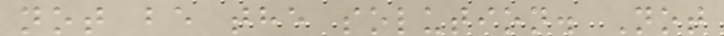not be the solution. Not
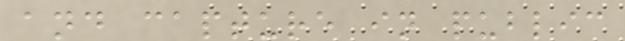and capture in public
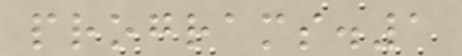programs.1
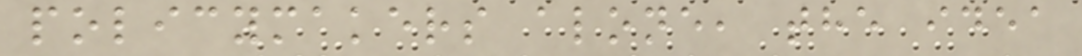policymakers alone, the idea
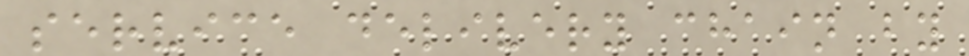service delivery chain by
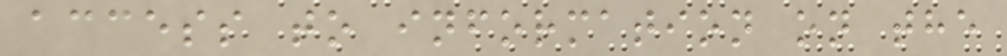access to information on the
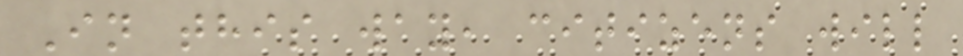In this way, citizens will
